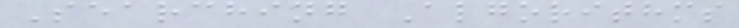Searching Algorithms
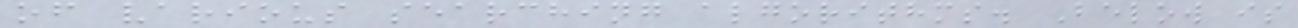of various searching algorithms. Below is
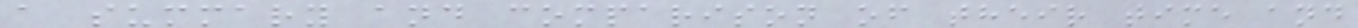a summary and comparison of their time and
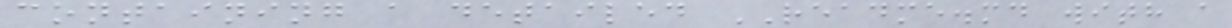containing a detailed README.md with a
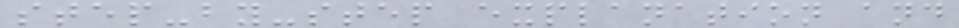step-by-step explanation and
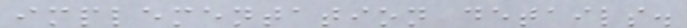implementation details.
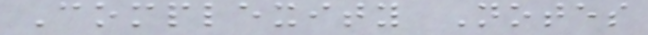Complexity Notes
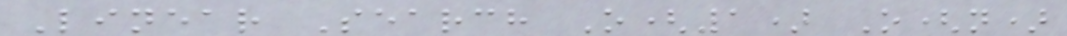Linear Search O(1) O(n)
